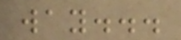way...
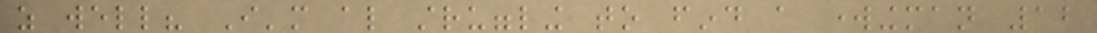as well? I'm also struggling to find a workingman 12
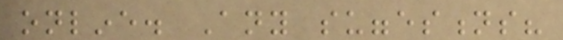online. Any suggestions?
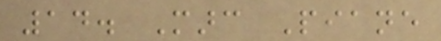14. Marc Piane
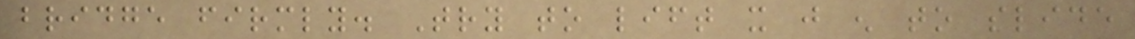bridge firmly. Try to lift it just enough to slide
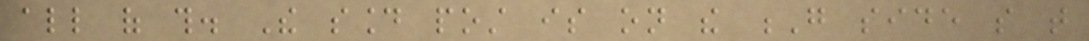all of this. The sound post is on the G side so that
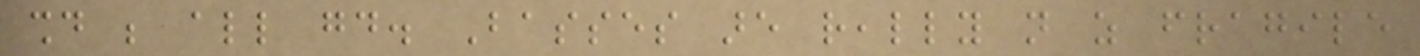should be all good. Basses are really not as fragile
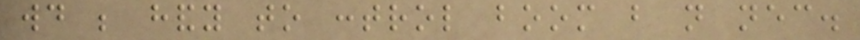would be handy to control boom but not necessary.
